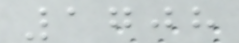1708
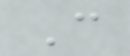C
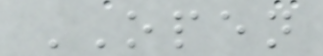OPEN
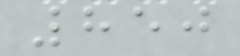850
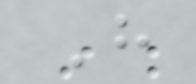H
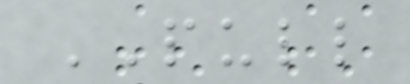PULL
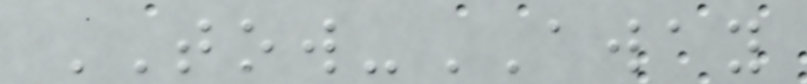TOW-AWAY
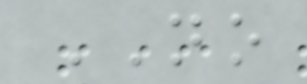NO
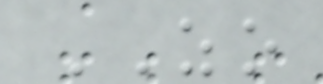ZO
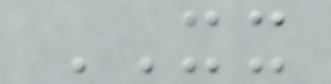XX
